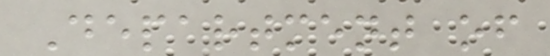Department of
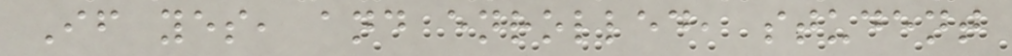If yes, and enrolled, student
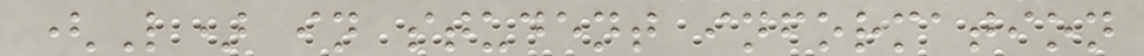(L) in student information
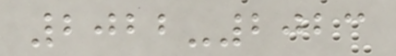2022-2023
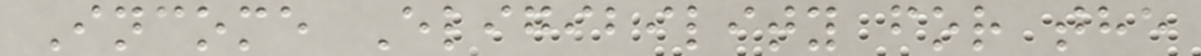Income Eligibility for the
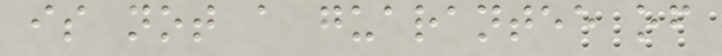is not a guarantee of
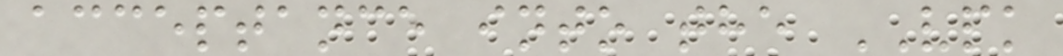acceptance into the VPK
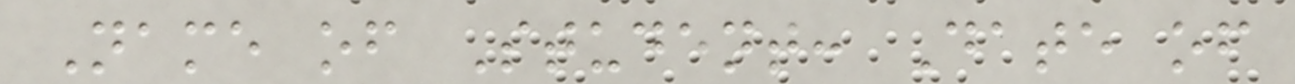Name of Student: Date of
